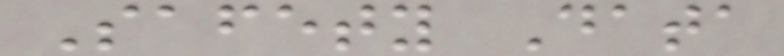Safety Data
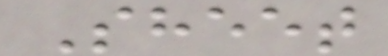Sheet
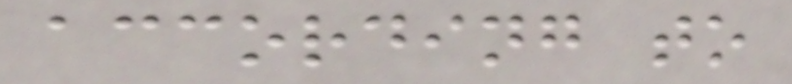according to
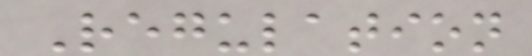Regulation
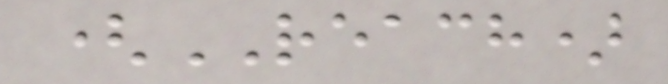(REACH)
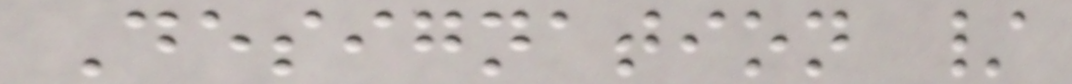Designation /
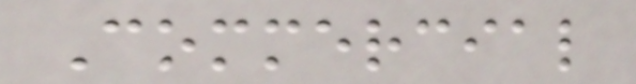Commercial
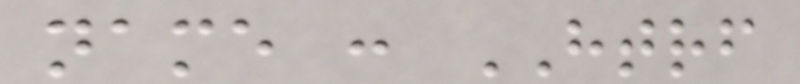name : HTRF
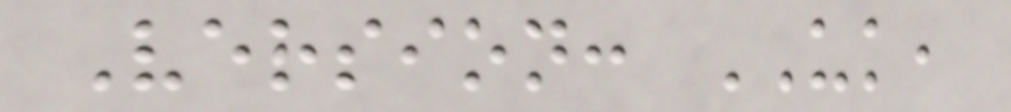Version: UK,
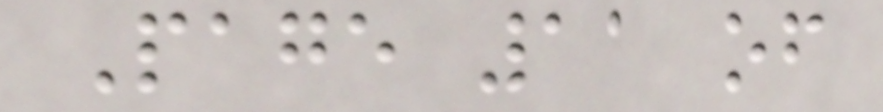Page 11 of
